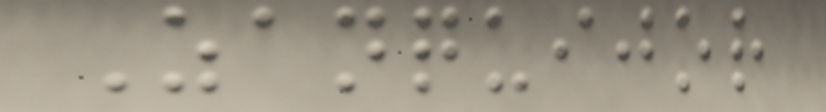Zanquijor
